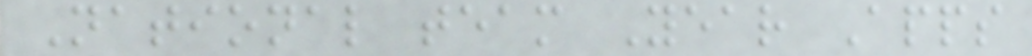National team Year Apps
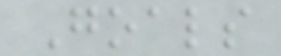Goals
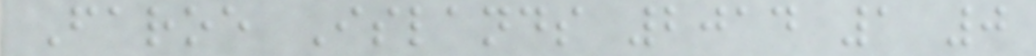Faroe Islands 2014 1 0
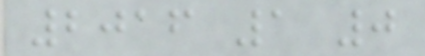2016 1 0
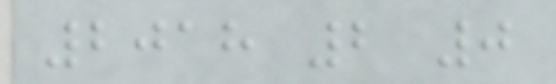2018 2 0
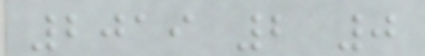2019 2 0
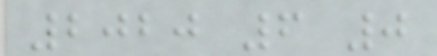2020 6 0
